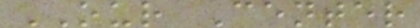OUR Center
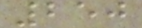250
